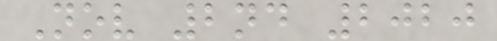Nov 2nd 2020
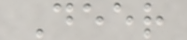Deer
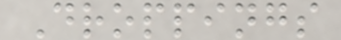Droppings
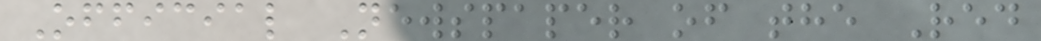Official Newspaper of the Red
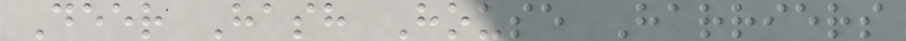Deer Hash House Harriers
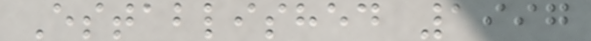Established 1997
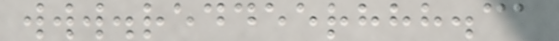www.reddeerhhh.ca
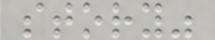story"
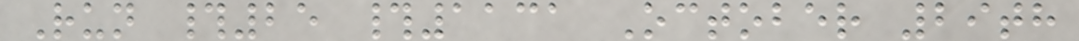Run #25 #1131 October 29th
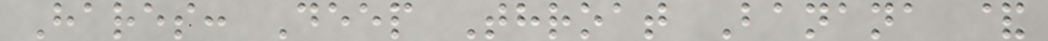Hares: Deep Throat Banana &
